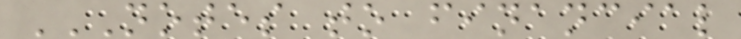NOTES TO FINANCIAL
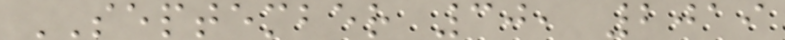SEPTEMBER 30, 2019
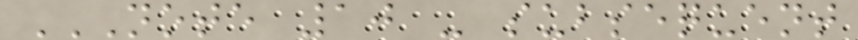NOTE 10 - SUBSEQUENT
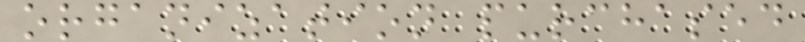organization purchased
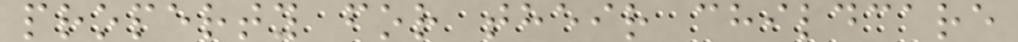property for their childcare
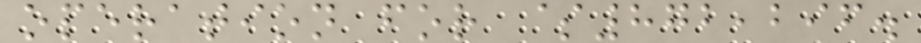operation for $872,296.
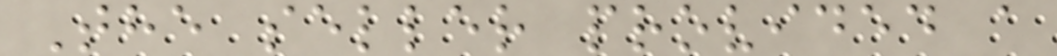The seller provided a
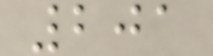201
